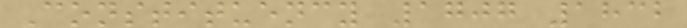Constituency 1707 1832
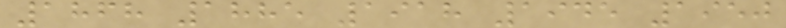1868 1885 1918 1945 1950
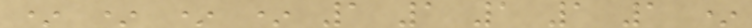* * * * 1 1 1 1 1 *
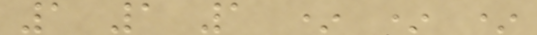1 1 1 * * *
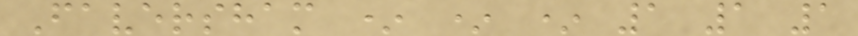Faversham * * * 1 1 1
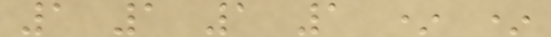1 1 1 1 * *
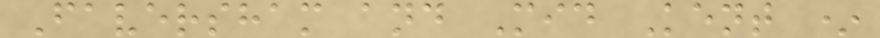Faversham and Mid Kent *
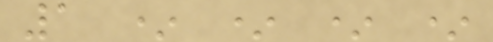1 * * * *
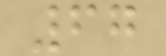67
